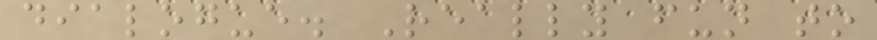dialogue. Really fun to
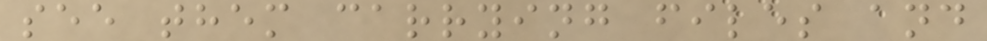see them carrying files and
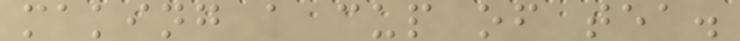making a cup of tea.
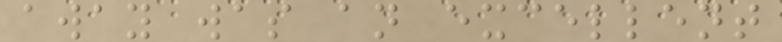away was an excellent
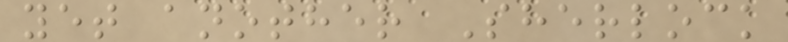yet another Sherlock
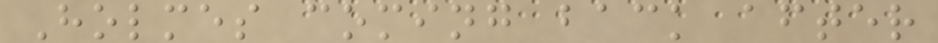Holmes coming back after
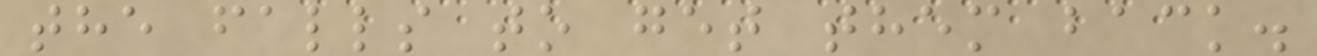the falls to get them back.
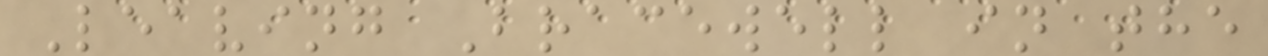Leaving Bracewell in the
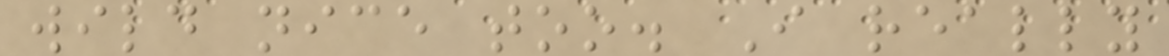wild nice too. I really
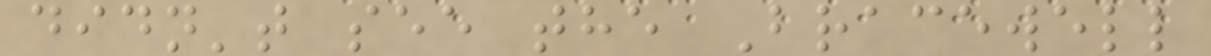didn't see the Bracewell
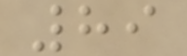89
